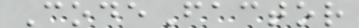CodeFactor
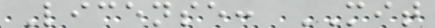License: MIT
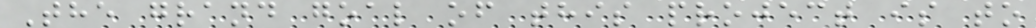The grand goal of this project is to
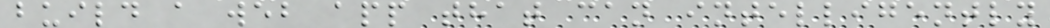build a web app that can intelligently
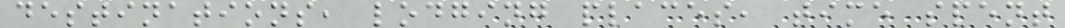destinations, lodging places, time spent
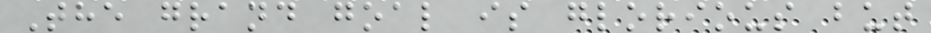The grand goal is glorious but
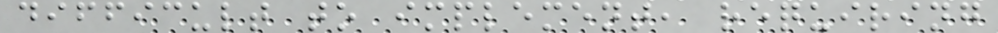difficult to implement, requiring
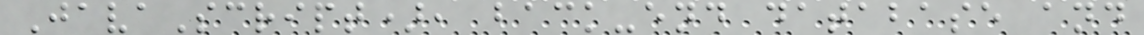JavaScript), back-end database and
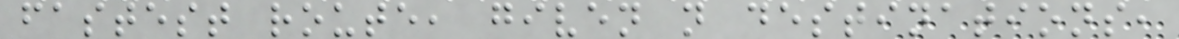fastest route, given n destinations,
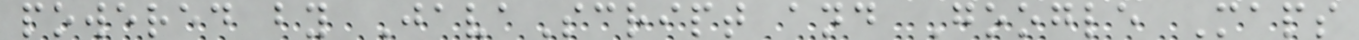powered by JavaScript and Google Maps
